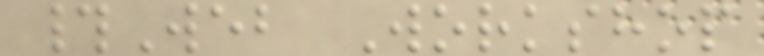#Web Workshop
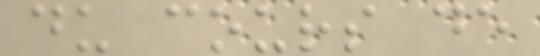du cours de
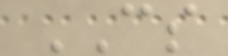CS
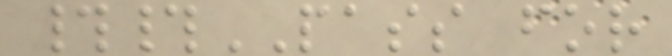##PASS for
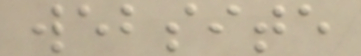website
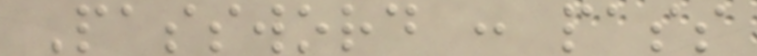Password : pass
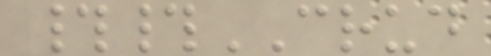##CRUD
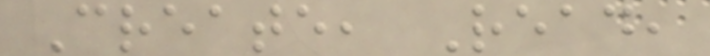Create, Read,
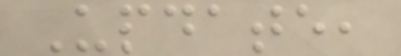Update,
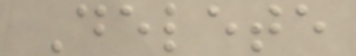Delete
